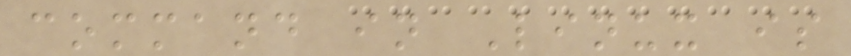command in Linux is
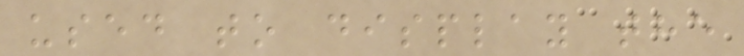used to display the
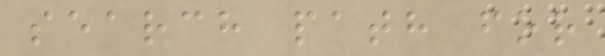search path for
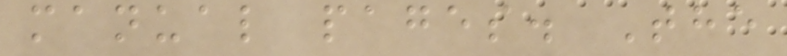manual pages. The
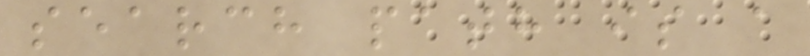search path is a
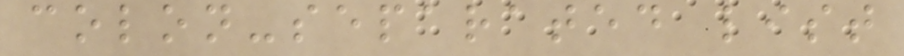colon-separated list
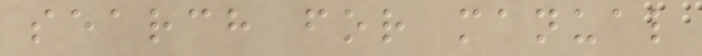search for manual
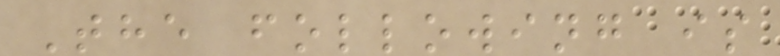The following is
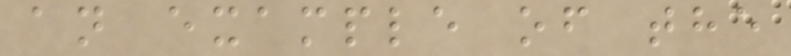an example of the
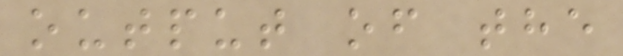output of the
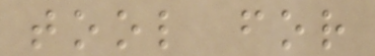tool for
